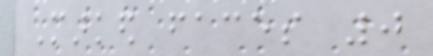Marked faces 0
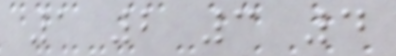1 2 3 4
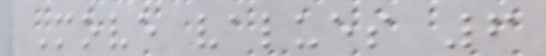Move values 6
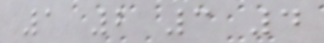1 2 3 4
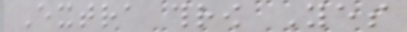Extra throw Yes
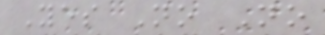Yes No No
